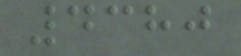4380
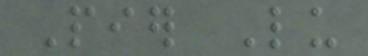Pier Lu
